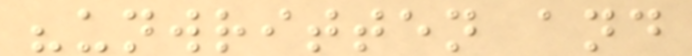"unwritten and
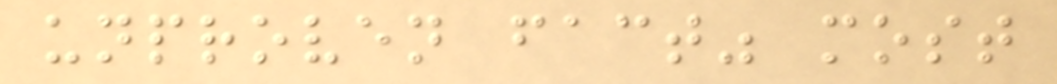unproven fact" most
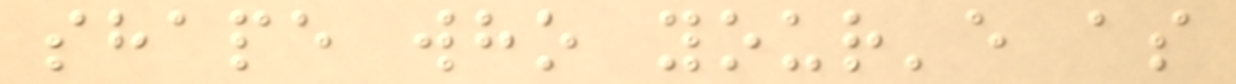shape who your'e as
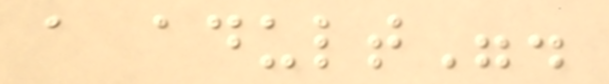a adult".
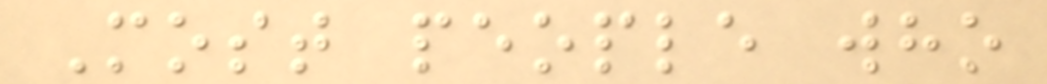Most people who
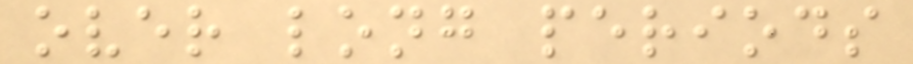over long periods
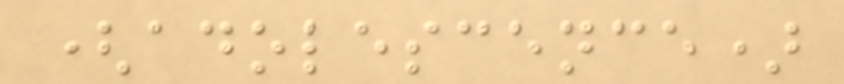(adolescence)
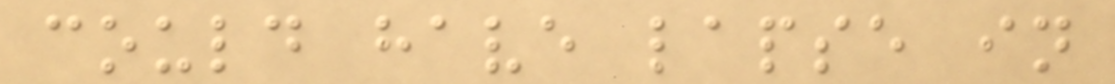could have lapse in
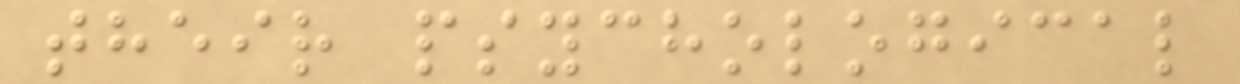their psychological
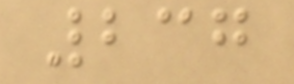237
